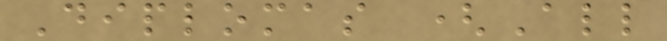Diplomas (All
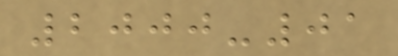2000-01
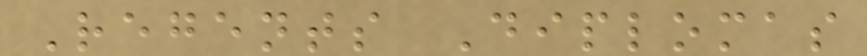Regents Diplomas
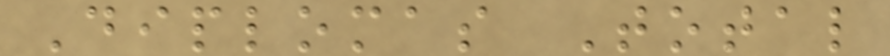Diplomas Total
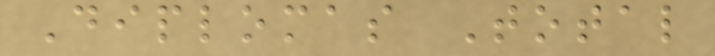Diplomas Total
